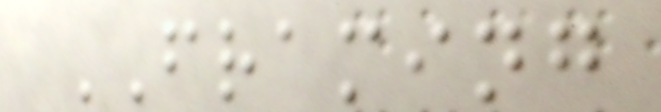FRAMING
